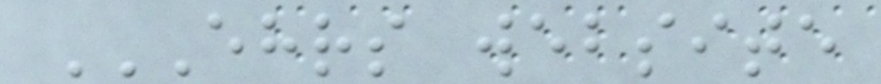EHRS WEBSITE
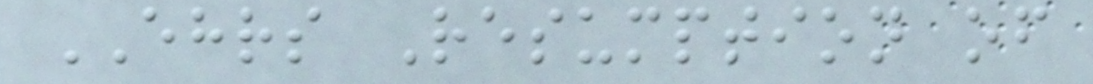EHRS Resumption of
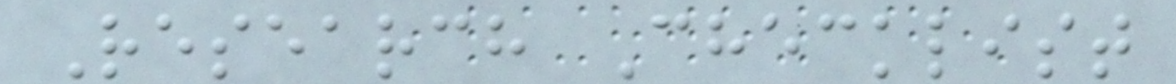Research Checklist
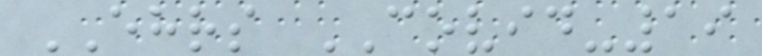EHRS COVID-19
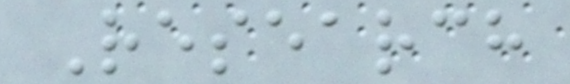Research
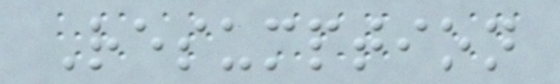Resumption
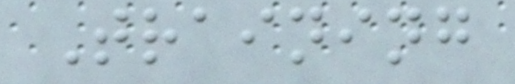Training
